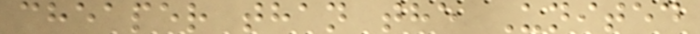cheaper than the United
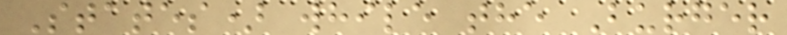States) while the Burger
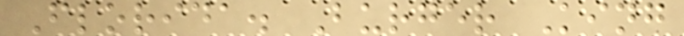Florida. Burger King
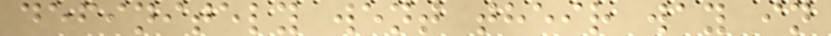definitely went their way in
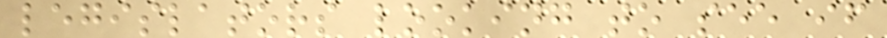legislators looking to see if
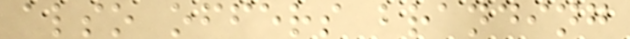also offers branding
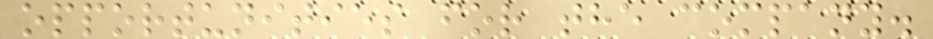opportunities for the company.
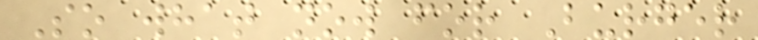So what now for Burger
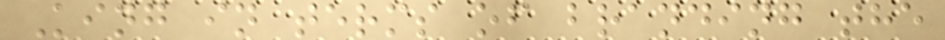King in terms of branding the
